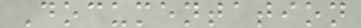Documentation
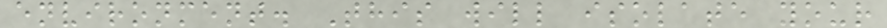environment. This will isolate your
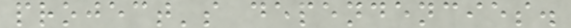project's dependencies.
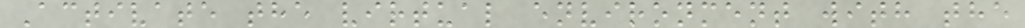Activate the virtual environment with the
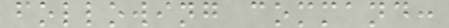following command:
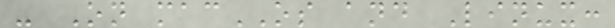- On macOS and Linux:
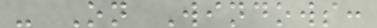- On Windows:
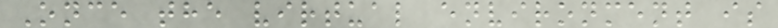Once the virtual environment is
